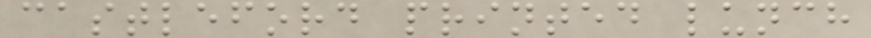castleford printed lunch
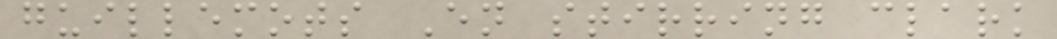guillemots En stirring clark
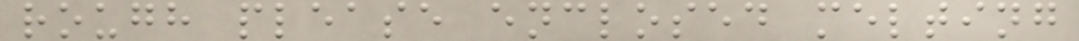rough please enclosed melting
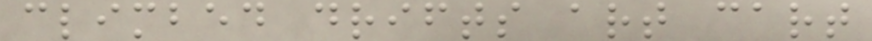climbed drifts art cart
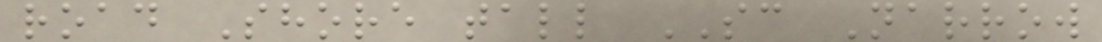road Shore tall SC Narrow
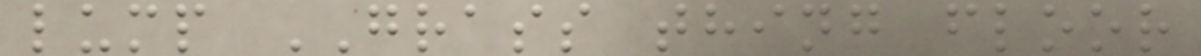lump GRASS thing floor
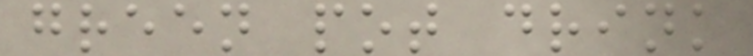green pot drink
